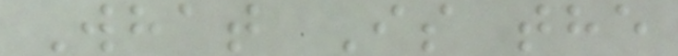What Is the
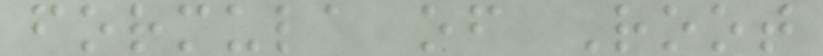formula of Root
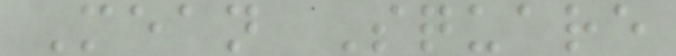Mean Square
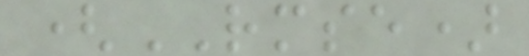(RMSE)
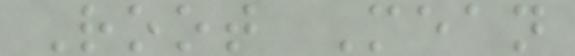Root Mean
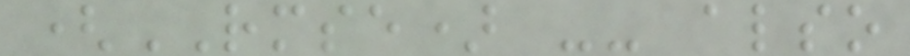(RMSE) -- also
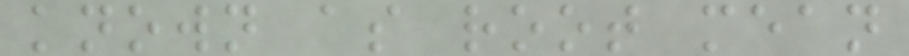known as root mean
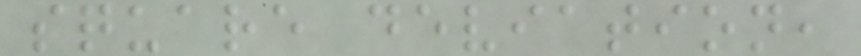square deviation,
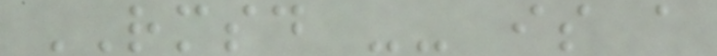RMSD -- is a
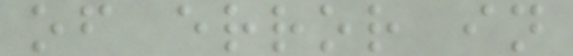of error in
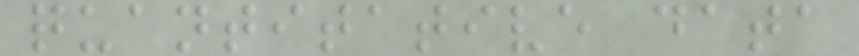quantitative data
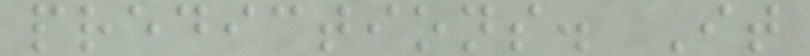predictions. It
